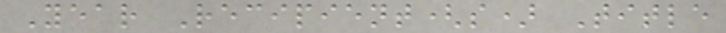Year Recipient(s) Title
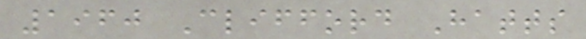1960 Clifford Hatts
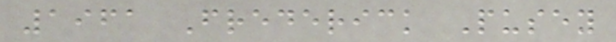1961 Frederick Pusey
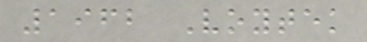1962 Voytek
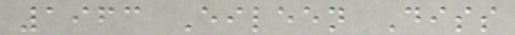1963 Eileen Diss
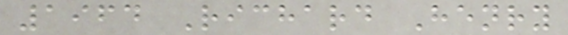1964 Richard Henry
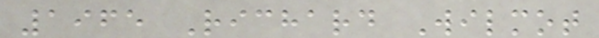1965 Richard Wilmot
